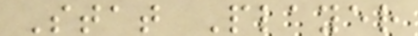Stat Player
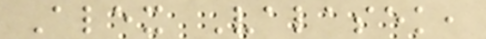Alex Valasek,
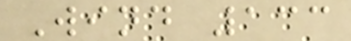Wind 133
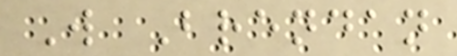W Brendan
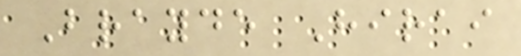Brayde Hirai
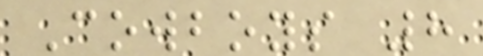Cowboys 8
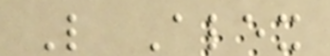L Alex
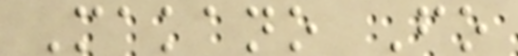Makano Fo
